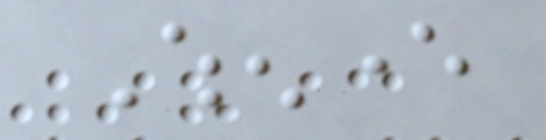Whenever
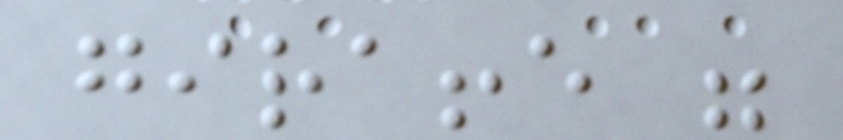giraffe were
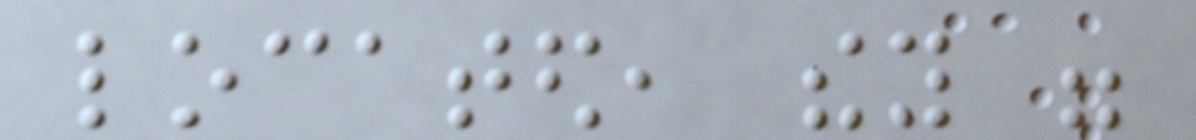located, they were
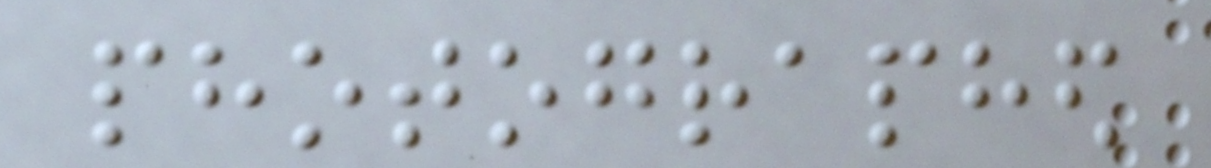photographed
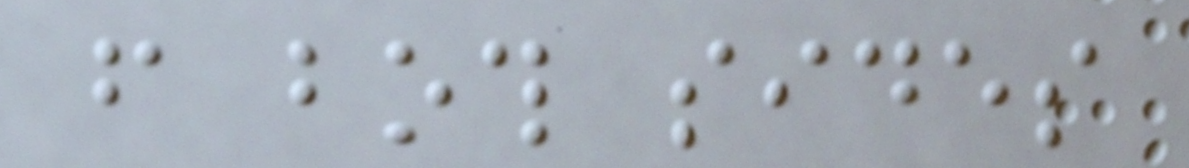from both sides
